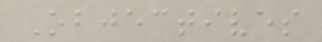Objectives
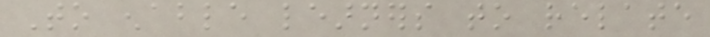To enable learners to relate
